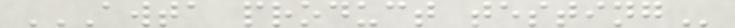AWTA PRODUCT TESTING
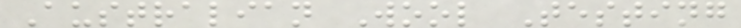Australian Wool Testing
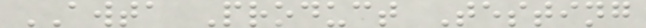AWTA Product Testing
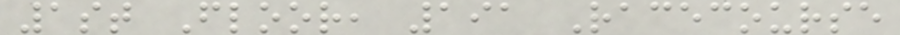1st Floor, 191 Racecourse
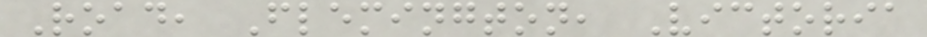Road, Flemington, Victoria
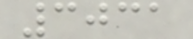3031
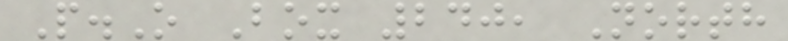P.O Box 240, North
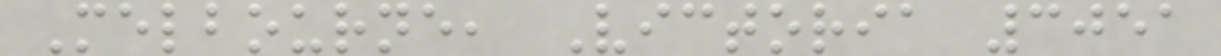Melbourne, Victoria 3051
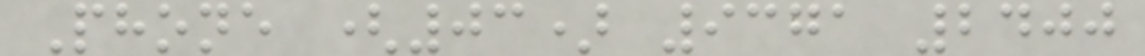Phone (03) 9371 2400
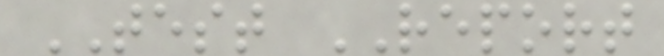TEST REPORT
